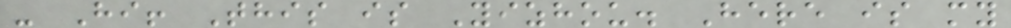- Hi! This is Yizhou. Here is my
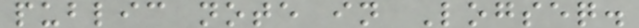public note in Logseq.
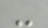-
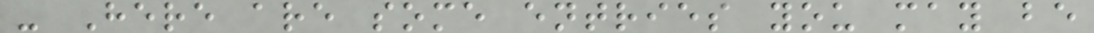- Here are some entries you may be
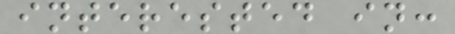interested in:
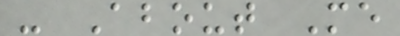- About Me
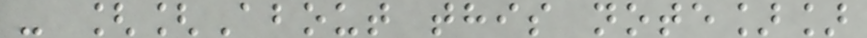- [[About this note]]
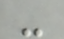-
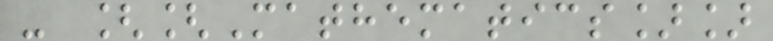- [[Mathematics]]
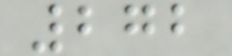272
